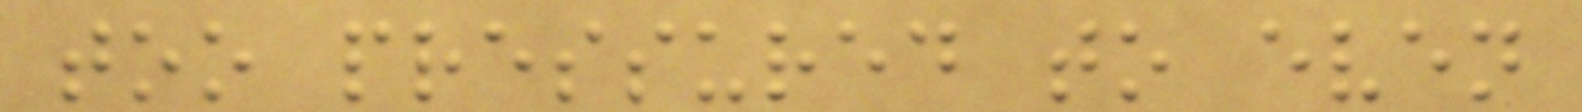too pressured to even
